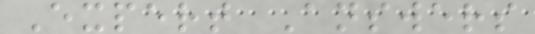Expert Answers
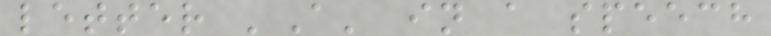letter 'A' in a speech
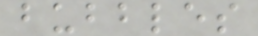bubbles
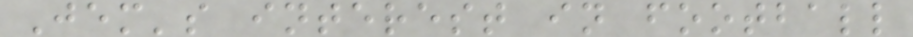Jem's interest in football
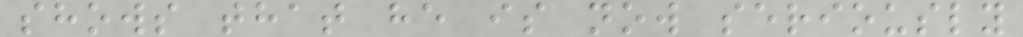shows that he is now seriously
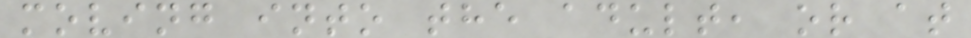moving into the adult, or at
